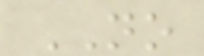NO
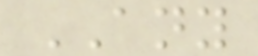ANY
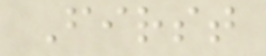First
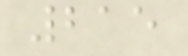215
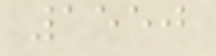1550
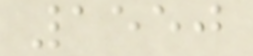1550
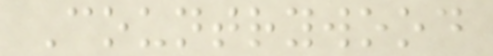Countrywood
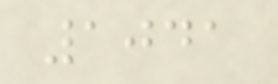1041
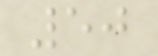50
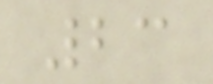23
